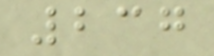237
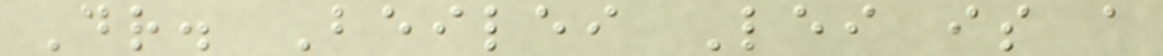Dr. Beilei Lei is a
